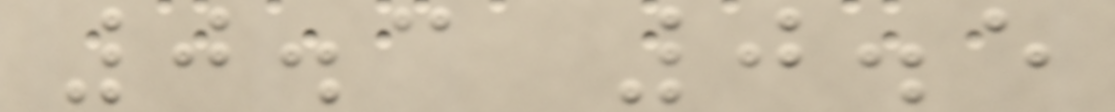0.3 0.5
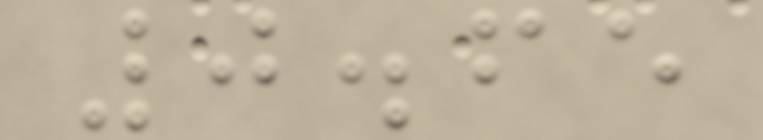0.65
